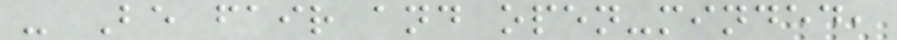- Be fair and open-minded,
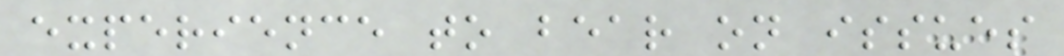experience to bear on issues
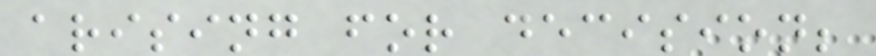arising for decision;
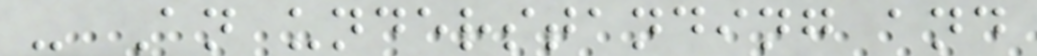- An understanding and
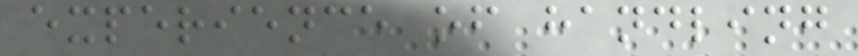experience of handling
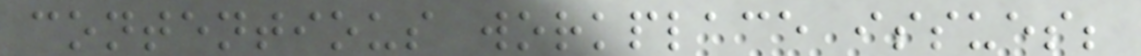contentious workplace issues;
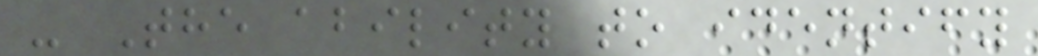- The ability to identify
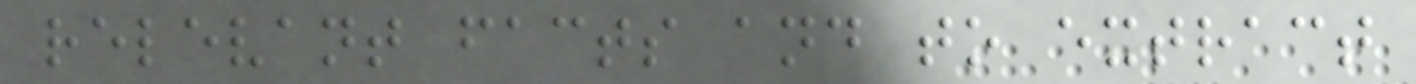relevant facts and to extract
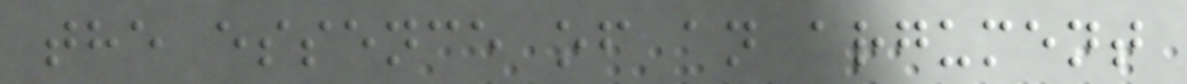the essence of an argument
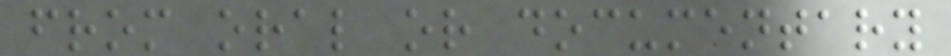from oral or documentary
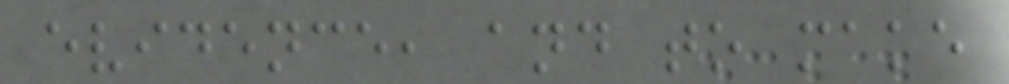evidence, and to make
